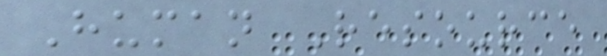Human Resource
